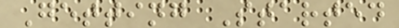Getting Started
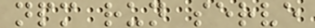npm run serve
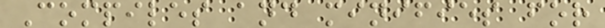Compiles and minifies for
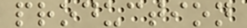production
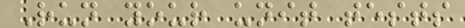Run your unit tests
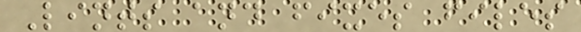Lints and fixes files
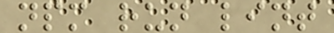npm run lint
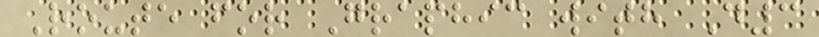Route for Graphic with D3
